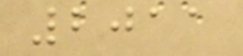2011
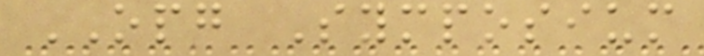OPG Symposium
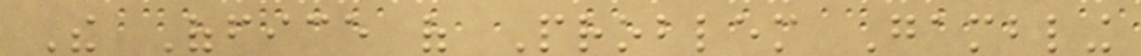The Office of Problem Gambling
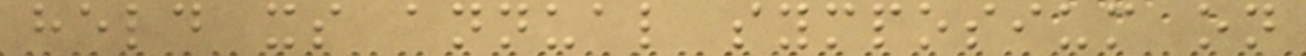held its annual symposium on
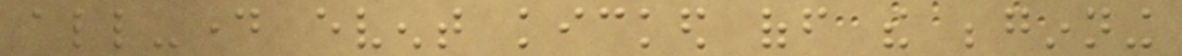all-day event kicked off the beginning
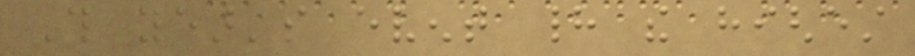This year's event had the highest
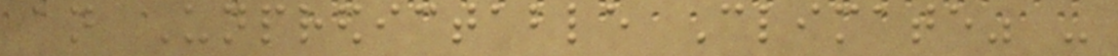an Unpredictable Climate" -
